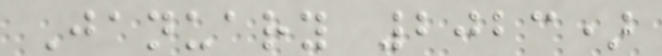January 2023)
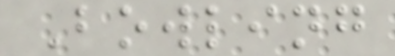Bowling
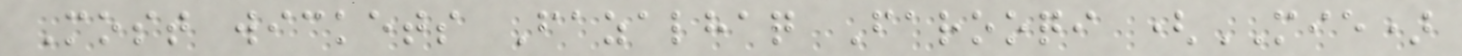Most wickets Fazalhaq Farooqi (MIE)
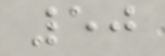50
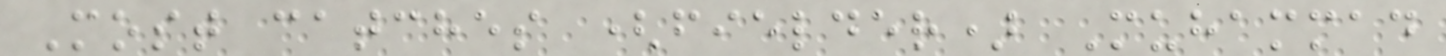Most catches (fielder) Muhammad
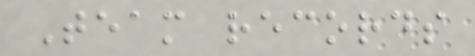Team records
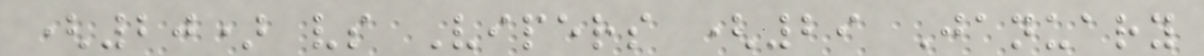(20) vs Vipers (29 January
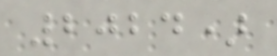2024)
